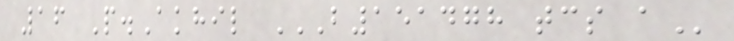16 P.Akhil B151478 TCS A
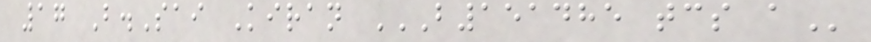17 B.Sai Kiran B151485 TCS A
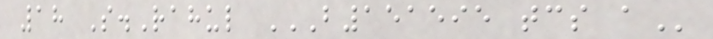18 S.Rahul B151595 TCS A
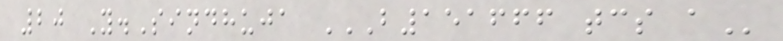20 Y.Sindhuja B151666 TCS A
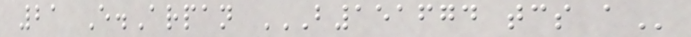21 E.Arpan B151674 TCS A
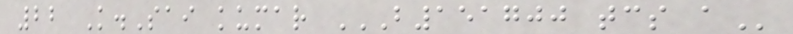22 K.Sai kumar B151700 TCS A
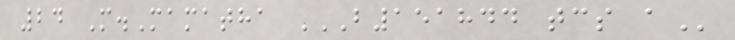24 M.Mamatha B151844 TCS A
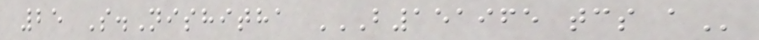25 S.Nishitha B151965 TCS A
